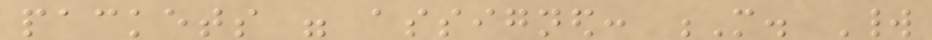packets were assigned: M. World
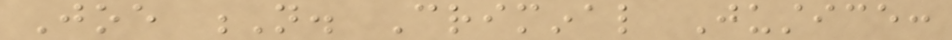Joe N. Criminal Justice:
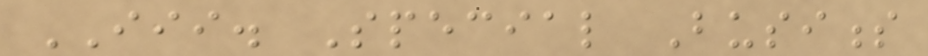III. Special Business
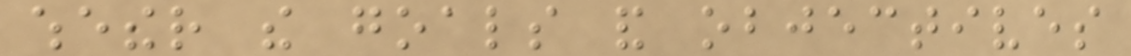whether the goals and objectives
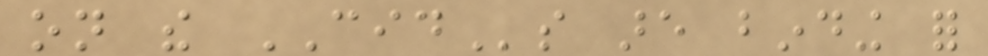on the CIDs are binding for
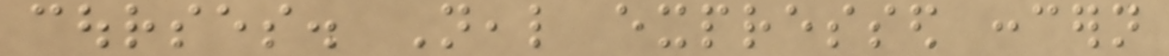courses. Neal expressed concern
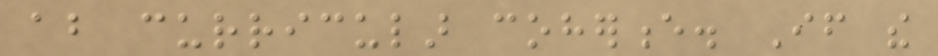about curricular coherence. If the
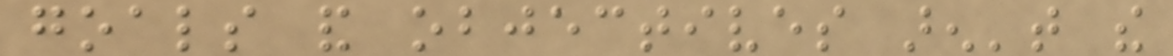goals and objectives aren't the
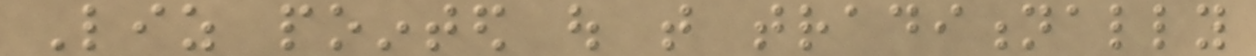Liz pointed out that traditionally
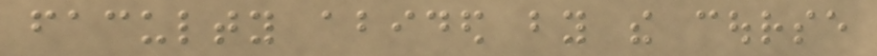faculty abided by the course
